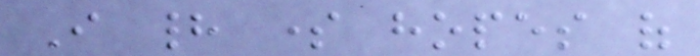I had some hopes of
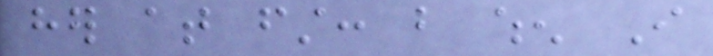her at first: but when I
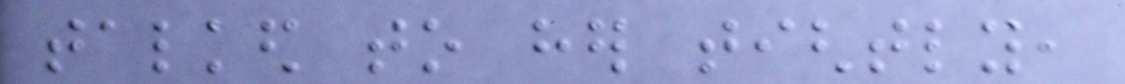talked to her tightly,
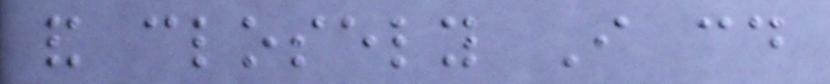and closely I could
